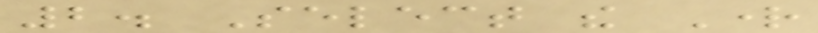2. Select the Right
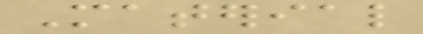Material
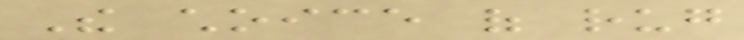The choice of rug
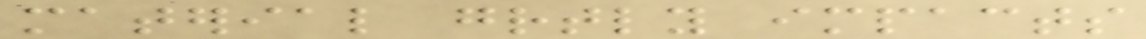material greatly impacts
